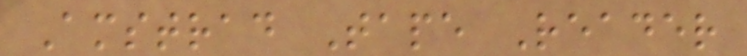Amstrad Tape Reader
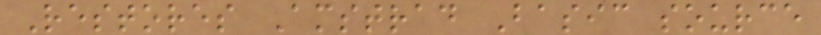Restores Amstrad Basic source
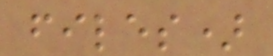files)
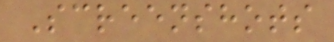Screenshots
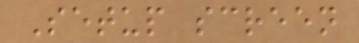Setup screen
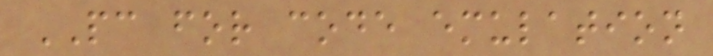PC for code emulation
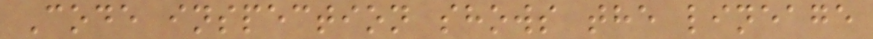Code inspection shows the lineage
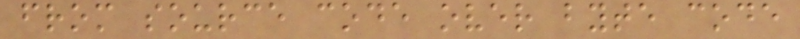from source code over byte code
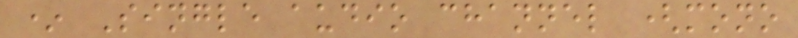* Single audio channel (mono
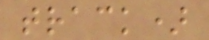track)
